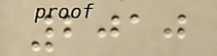2010
